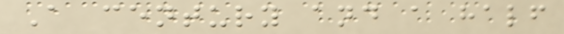A century and a half
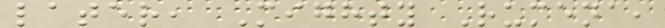later, Mighty Rumena,
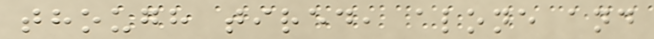though tired, alone and
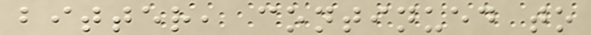bitter, continued to
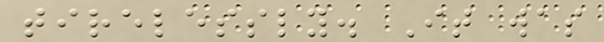tirelessly. It was
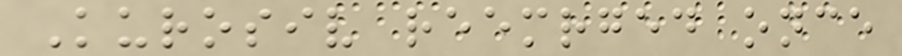Kurosiv reemrged once
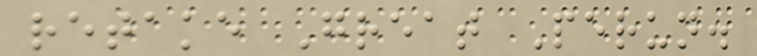retake Great Perun.
